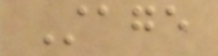Stage
